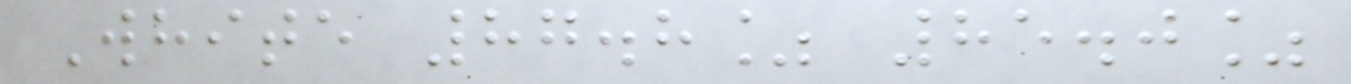White 87.8% 85.0%
